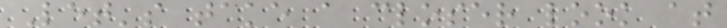Let's take a closer look at
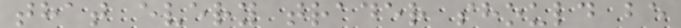that every trader should be
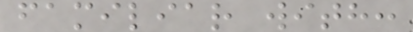familiar with:
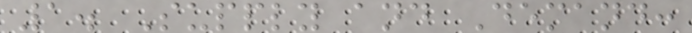1. Supply and Demand:
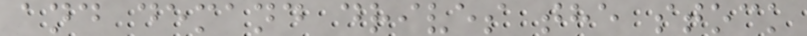and demand drives the stock
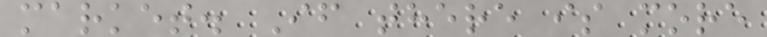market. If there is more
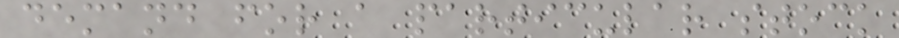demand for a particular stock
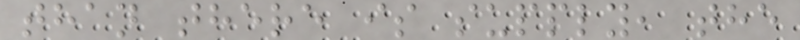than there is supply, the
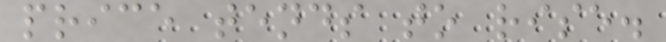price tends to rise.
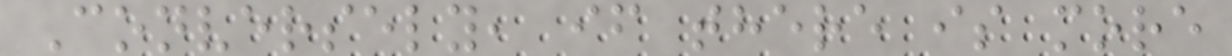Conversely, if there is more
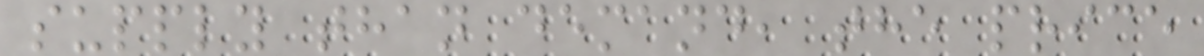supply than demand, the price
